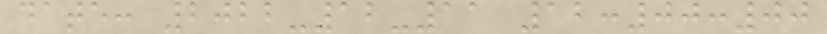date: 2022-12-11 12:00:00
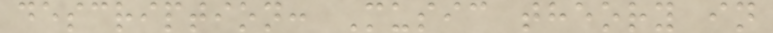description: Music theory in
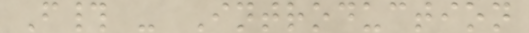F# - Introduction
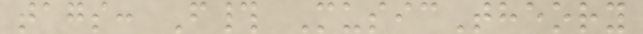tags: F# MusicTheory
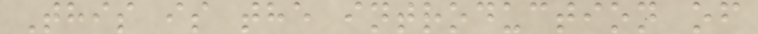This is the introduction of
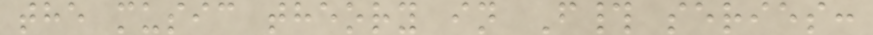the music theory in F# series:
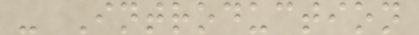- Introduction
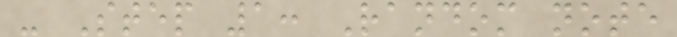- Step 1: Random note
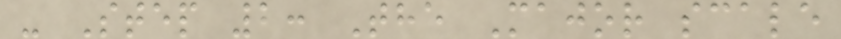- Step 2: The Major scale
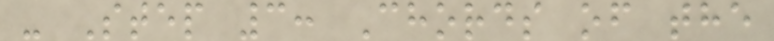- Step 3: Chords of the
